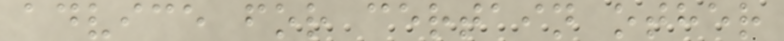advice for certain other
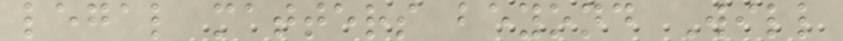legal matters beyond Will
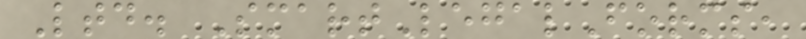Ltd. SmartLegalForms,
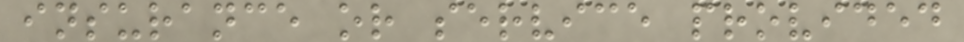insurance or service provided
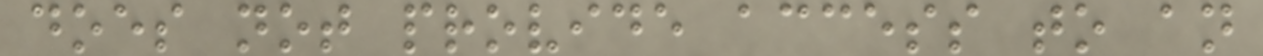does not provide access to an
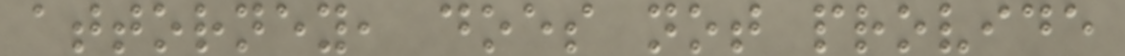attorney, does not provide
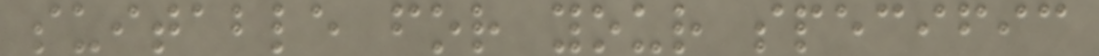suitable for your specific
